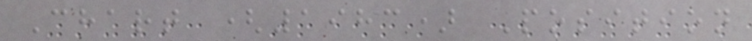Chart (1983) Position
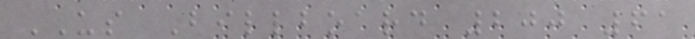US Billboard 200 61
